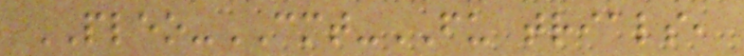PLEO-CMT-FU trials,
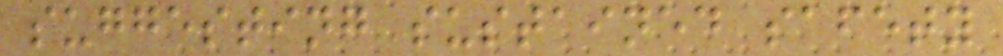suggesting sustained safety
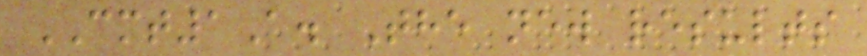CMT1A. The new results
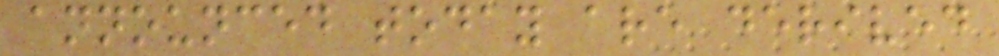announced today are derived
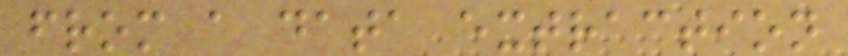from a data extraction
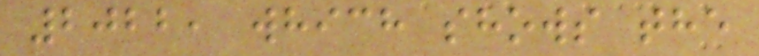2022, which shows the
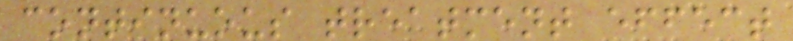continuous treatment effect
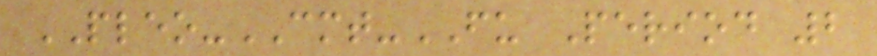PLEO-CMT-FU Period 2
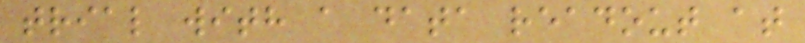trial with a data readout at
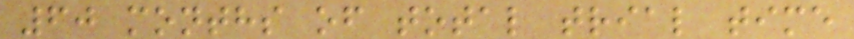60 months of total trial time
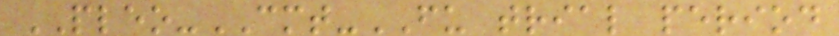PLEO-CMT-FU trial period
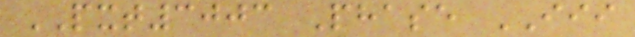PXT3003 Phase III
